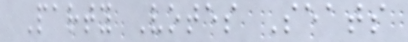Party Votes Seats
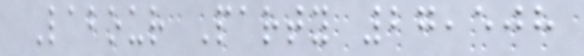Labour Party 27,508
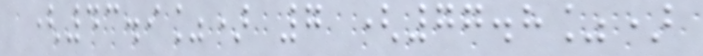(43.9%) 7 (77.8%)
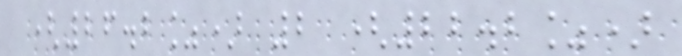(26.2%) 2 (22.2%)
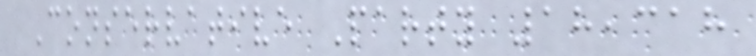Conservative Party 18,318
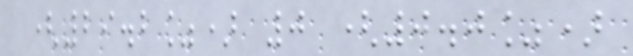(29.2%) 0 (0.0%)
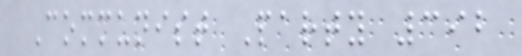Communist Party 392
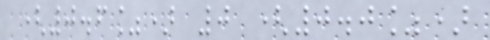(0.6%) 0 (0.0%)
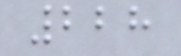228
